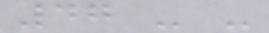47 - -
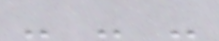- - -
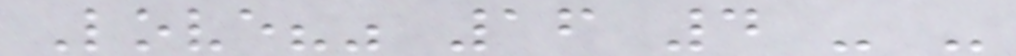Love?" 16 4 - -
